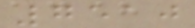7510
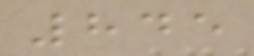845
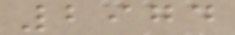2974
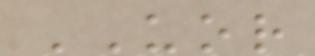UOR
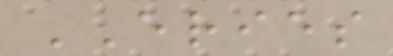ERIES
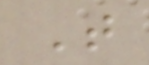T
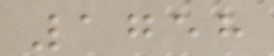1758
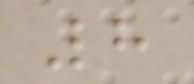8
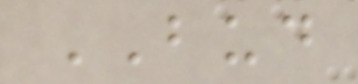BUD
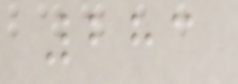283
